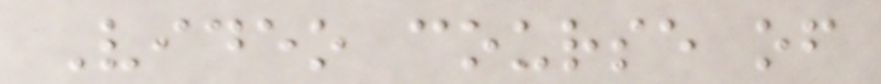Video course of
